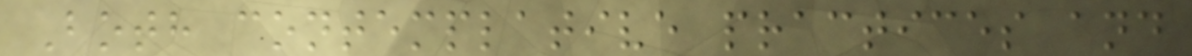Both contemplative practices and
